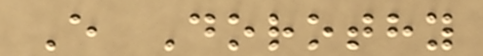E Dorothy
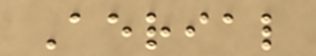Aerial
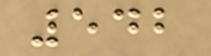542
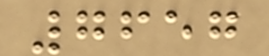7657
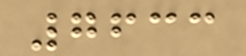7633
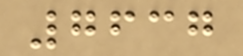7637
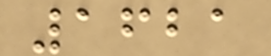1621
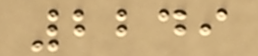2249
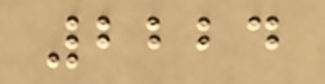2224
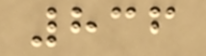836
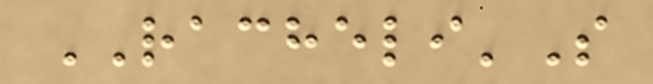RACHELI'S
